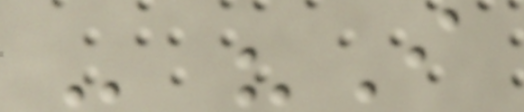- "I
